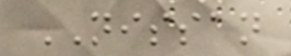NISSAN
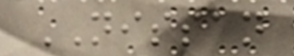NISSAN
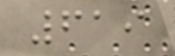619
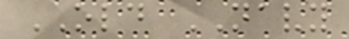OLD NAVY
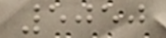5050
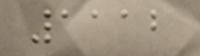1112
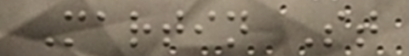Martin St
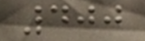400
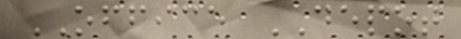OFFICE DEPOT
